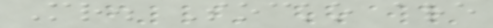Mr. Socko are
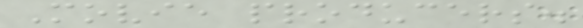Movie producers.
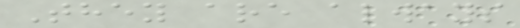They are always
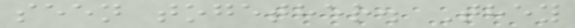seen together. They
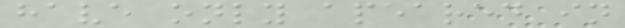have only apeared in
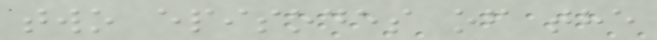two episodes of the
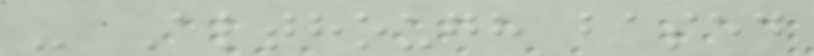- Although based
